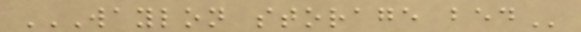WAYLON STORAGE BED
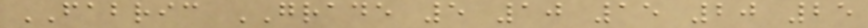FABRIC GRADE 5 10 15 20 25
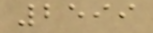2599
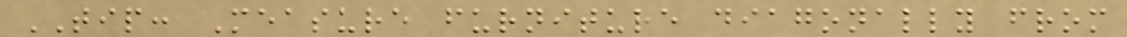TIP: Measure furniture diagonally from
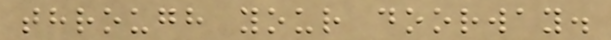through your doorway.
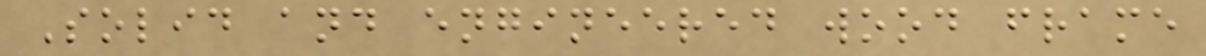Solid and engineered wood frame
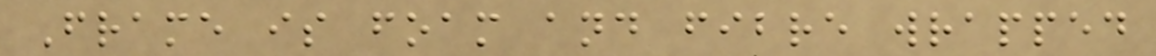Frame is foam and fibre wrapped
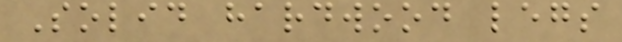Solid hardwood legs
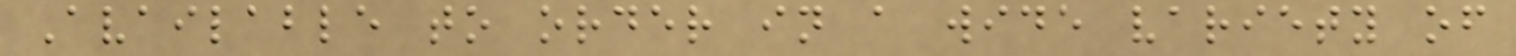Available to order in a wide variety of
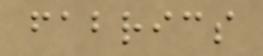fabrics
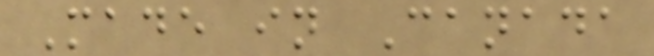Made in Canada
